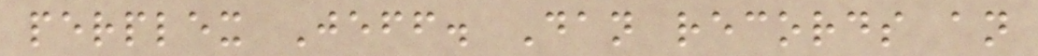perplex Jeff. Dan records an
